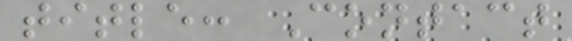title: Contact
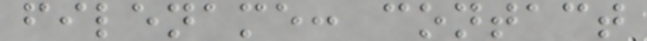filename: contact
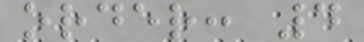order: 4
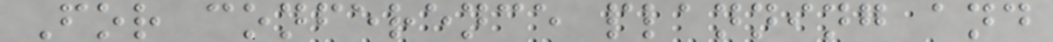For conference planning and
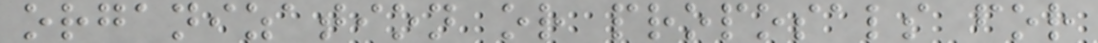organization or proposals for
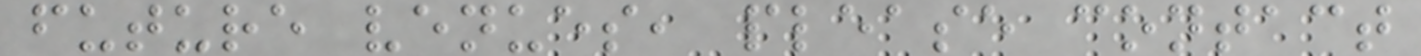future venues, please contact
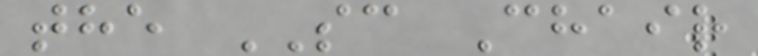the SC Chair
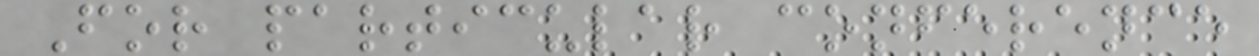For particular conference
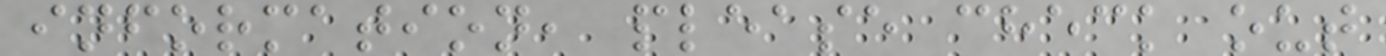information, please check out
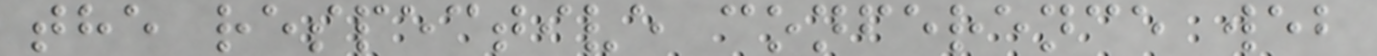the respective conference web
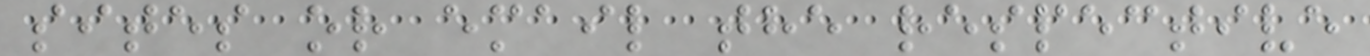sites or email the respective
